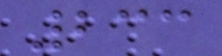233
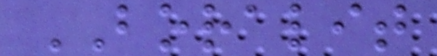BORALIT
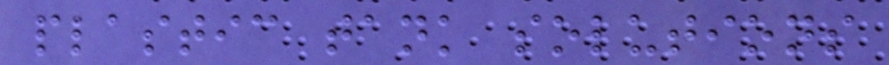plastic tank solutions
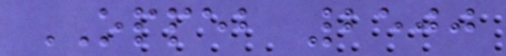OPPEB 2500
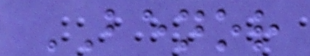BENOR
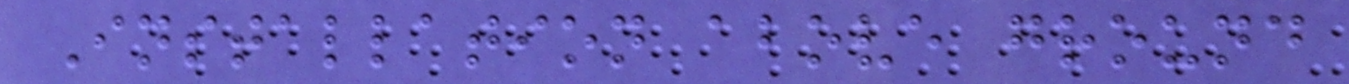Installation above ground
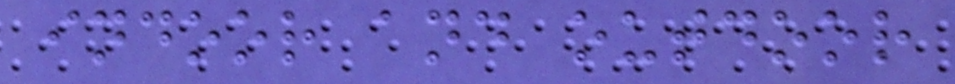indoor and outdoor
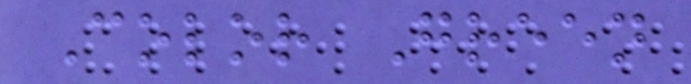Color Green
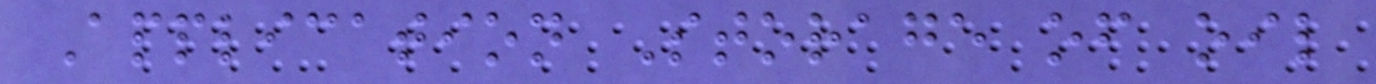Application Storage of oil
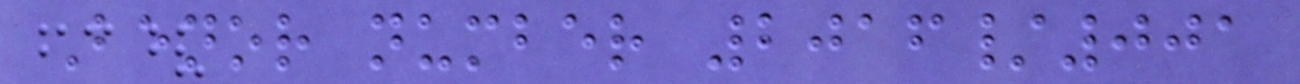Benor number 2016/001
